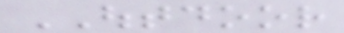OUTDOOR
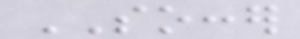SOCCER
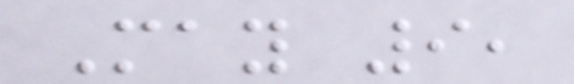May 9,
